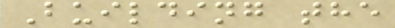Building the
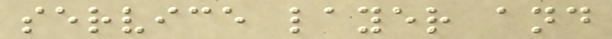service layer and
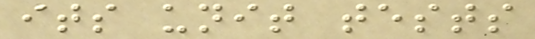its unit tests
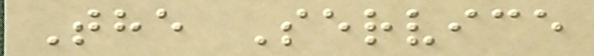The Service
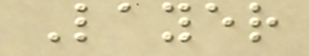Layer
